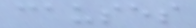causes
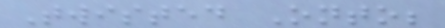Twisted Onto;
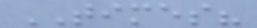TIMES?
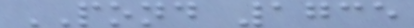POND 1735
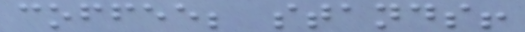coffee; stands!
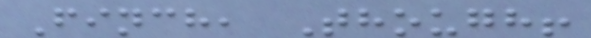Finch, Though!
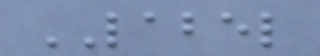LABEL
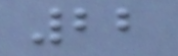22
